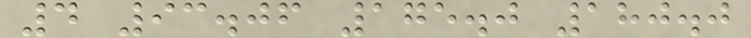4 93.06 175.0 180.0
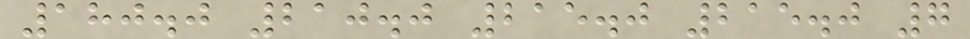180.0 210.0 215.0 215.0 7
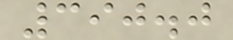390.0
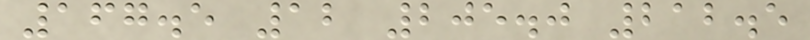167.5 12 205.0 212.5
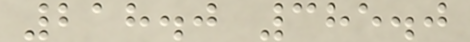218.0 385.0
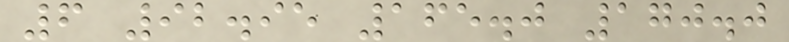6 92.95 165.0 170.0
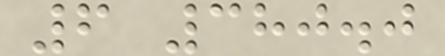6 380.0
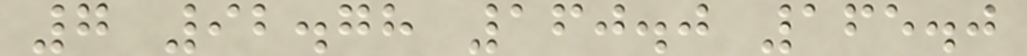7 92.78 160.0 165.0
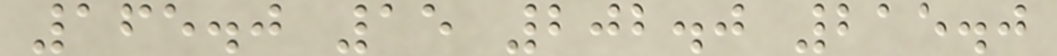165.0 15 202.0 215.0
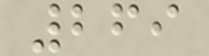269
